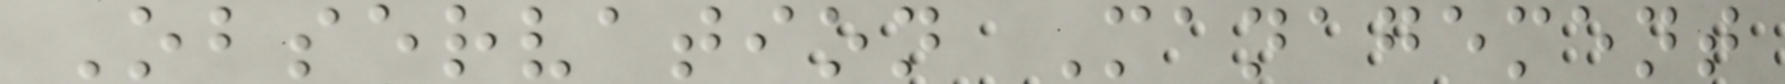Observation Management
